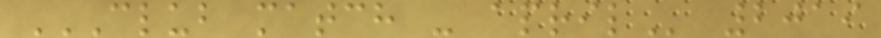CLUB MATCH - APRIL 2019
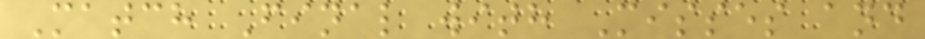Match Final with Misses and
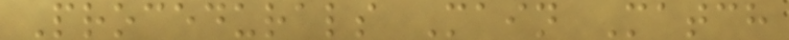Procedurals Main Match
